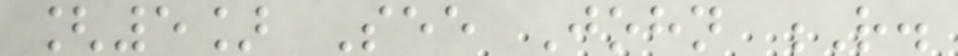[5] See John R.
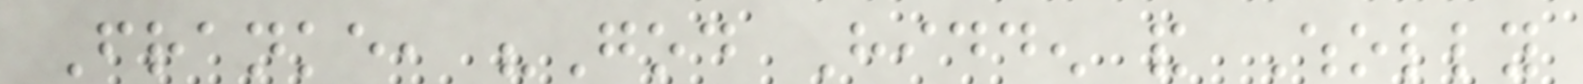Franke, "God Hidden and Wholly
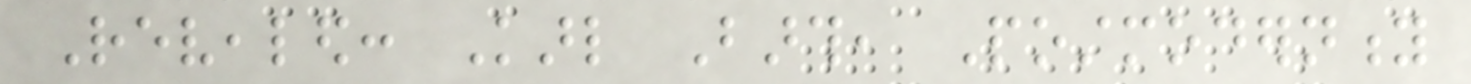Revealed: Karl Barth, Postmodernity
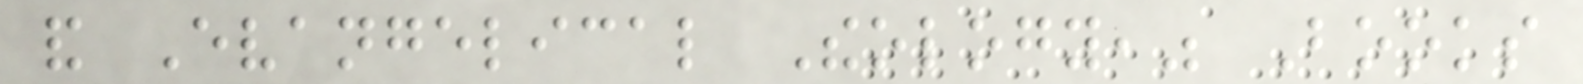and Evangelical Theology," Books
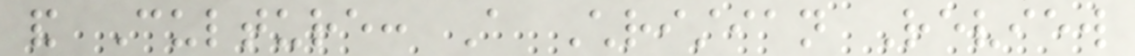and Culture: A Christian Review
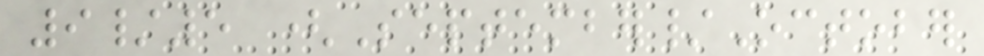9/5 (September/October
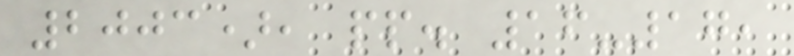2003), pp. 16-17,
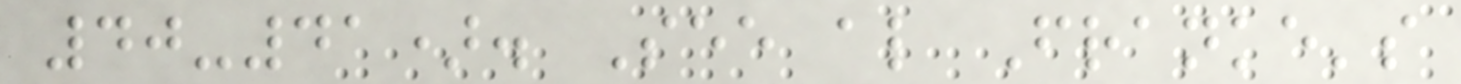40-41). See also Franke's
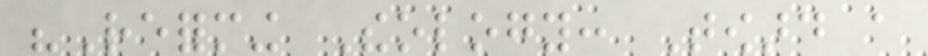"Reforming Theology: Toward a
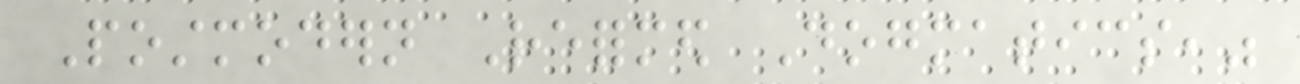Postmodern Reformed Dogmatics,"
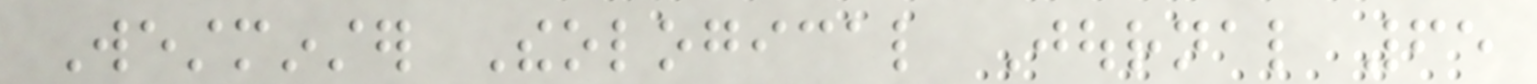Westminster Theological Journal 65
